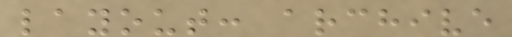layout: archive
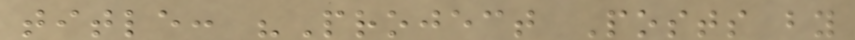title: "Project Posts by
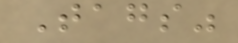Tags"
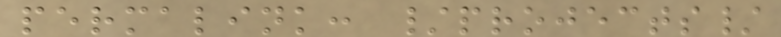permalink: /projects/
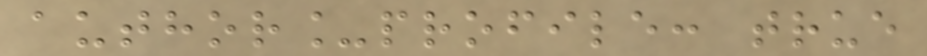author_profile: true
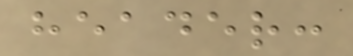header:
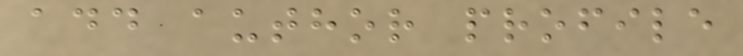add author profile
